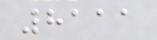8111
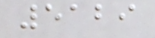5129
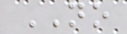NO
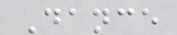Dance
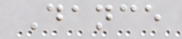Dance
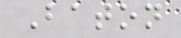Baton
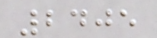2405
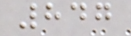847
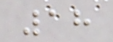18
